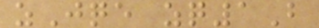zJqe zq1B
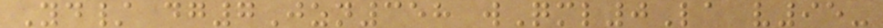Yd/ dg7Jzn358 wQml0La v95-
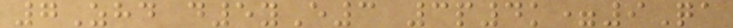7Zhd d5yE3 3p4k=9Qa
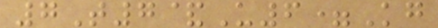7T7&U6=Kg
